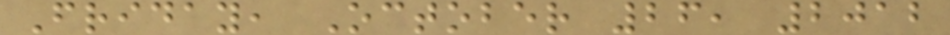Friday, October 26, 2012
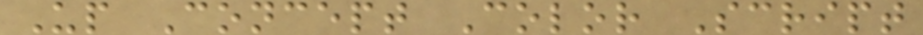Up Concept Color Script
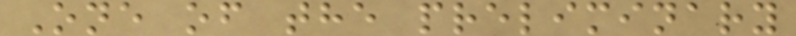One of the preliminary
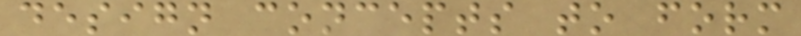design concepts to form
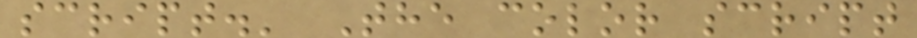script.' The color script
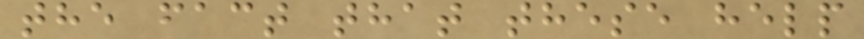the fact that these help
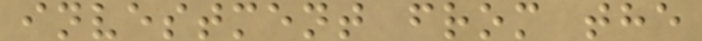investment from the
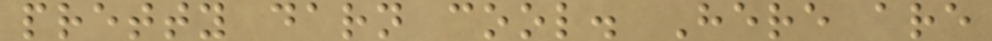pretty darn cool. Here are
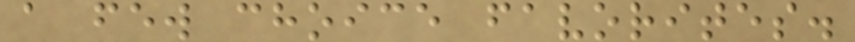a few choice favorites.
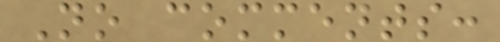No comments:
